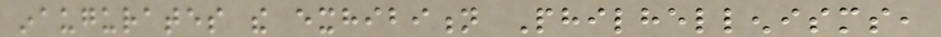inaugurates the exhibition Philhellenisms,
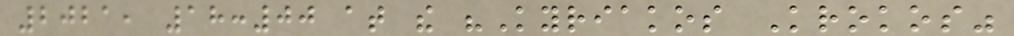2021, 18:00 at the "Kyriakos Krokos"
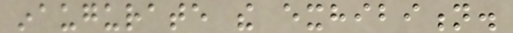inaugurate the exhibition.
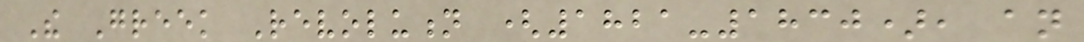The Greek Revolution (1821-1830), an
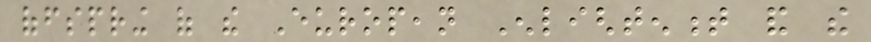offspring of the European Enlightenment and the
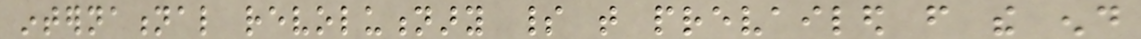international revolutionary spirit that prevailed from the end
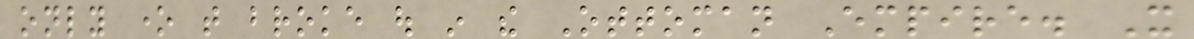only one that broke out in the Ottoman Empire. It
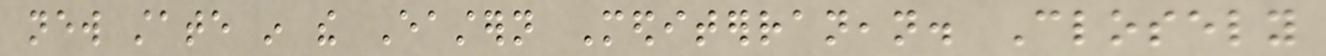new state in the Eastern Mediterranean. Closely
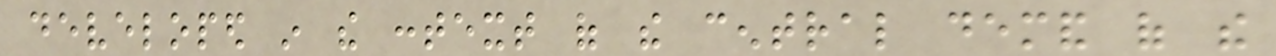developed in the context of the central demand of the
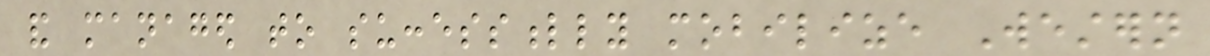and managed to successfully mobilize Western
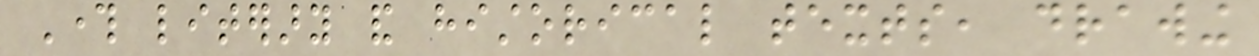Through literary and historical texts, drawing
